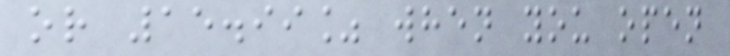or 15.99% when you open
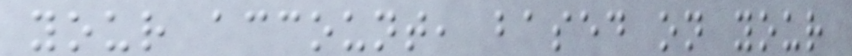your account, based on your
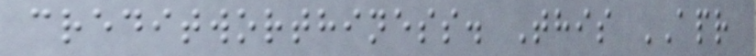creditworthiness. This APR
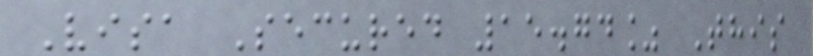Visa Secured 15.74% This
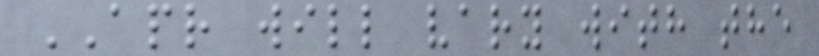APR will vary with the
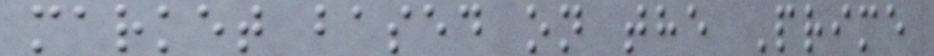market based on the Prime
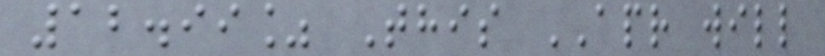12.99% This APR will
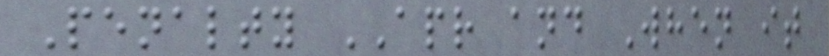Penalty APR and When it
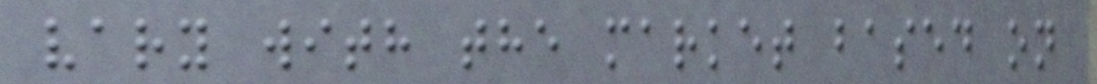vary with the market based on
